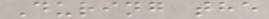During the
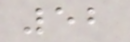52
